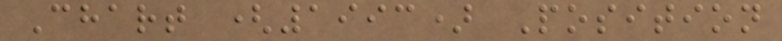Chart (1993) Position
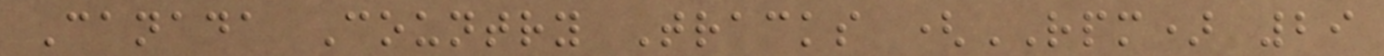Canada Country Tracks (RPM) 29
